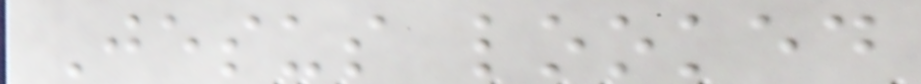Jesus looked
